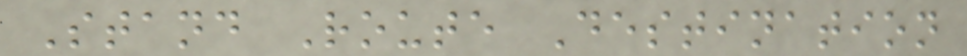Stand Route Destination
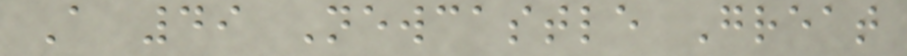A 49 Newcastle Great
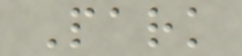Park
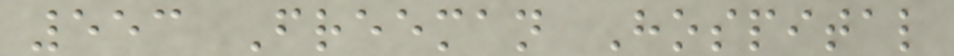553 Freeman Hospital
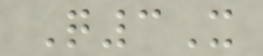Q3X
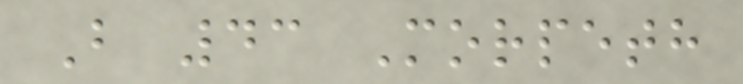B 43 Morpeth
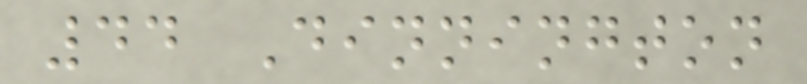44 Dinnington
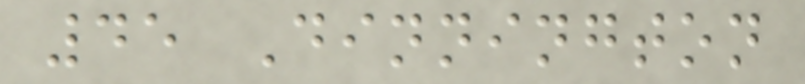45 Dinnington
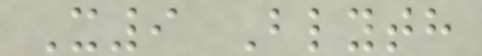X9 Blyth
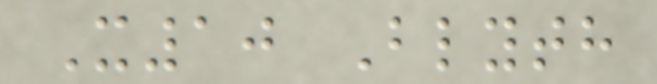X10 Blyth
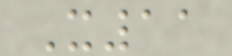X11
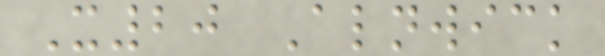X20 Alnwick
